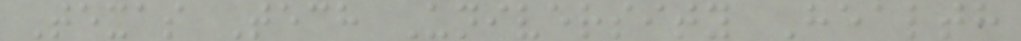Texas Tech University Health
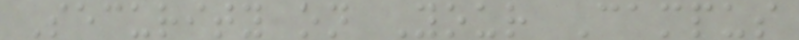Security on Your Campus
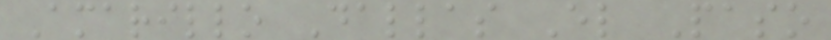Amarillo Dallas El Paso
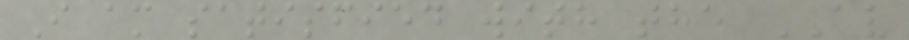I am satisfied with the AV
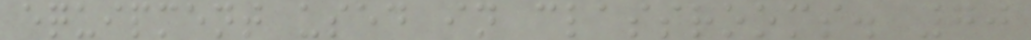equipment used in classrooms. 70
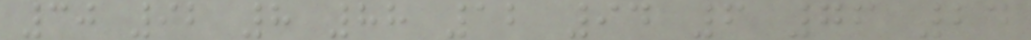30 92 8 88 12 94 6 76 24
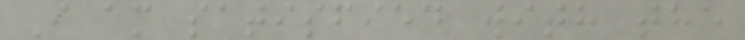I am satisfied with the
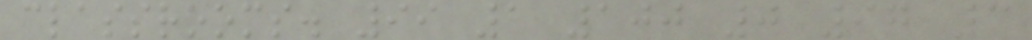classrooms. 99 1 100 0 97 3
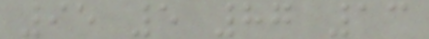95 5 87 13
